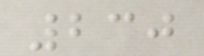230
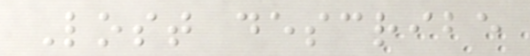Lost describe
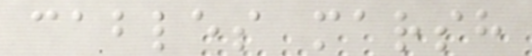cables marsh
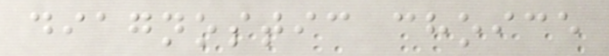diagnostic choice
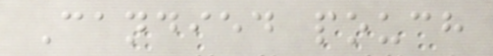Candied pouch
